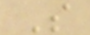S
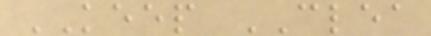KEEP CLEA
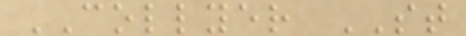COLLYER ST
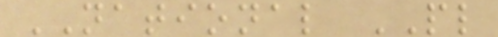NATIONAL PL
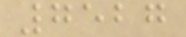7527
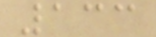133
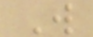W
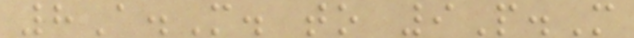8A.M. to 9P.M
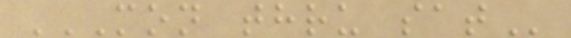MON THRU SAT
